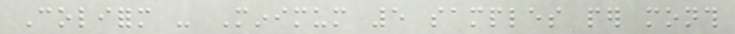Coliform - Minimum 5 samples per month
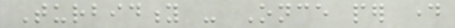Turbidity - Once per day
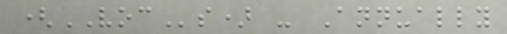(VOCs) - Annually
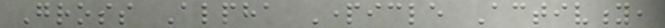Gross Alpha Particle Activity,
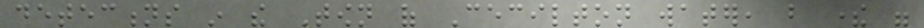detections in the Town of Cecilton water, but there were
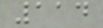114
